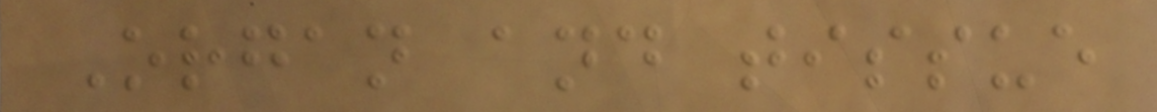Organ and tissue
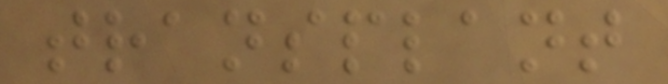transplant
